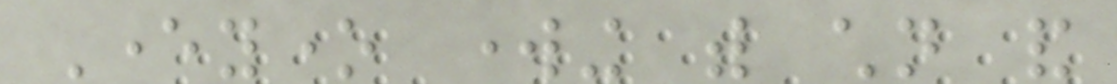Everyone working with children and
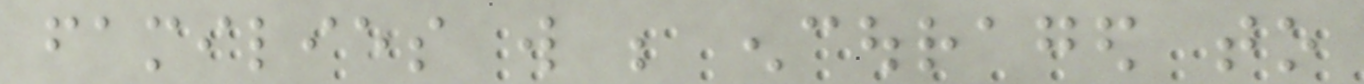families will be encouraged to
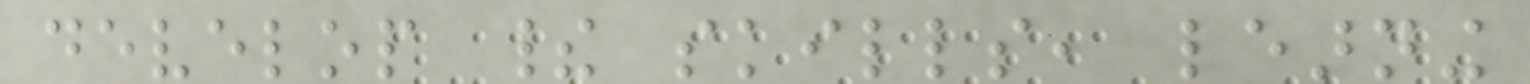develop their skills, learning
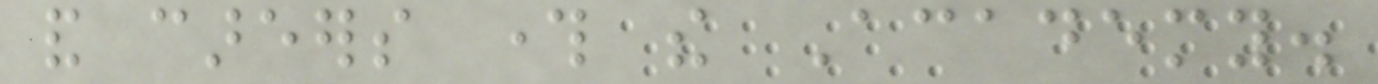and careers through the Academy.
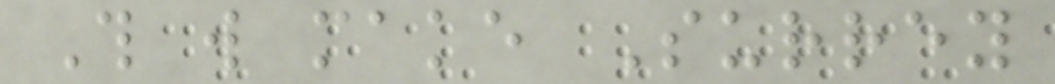This will make Surrey
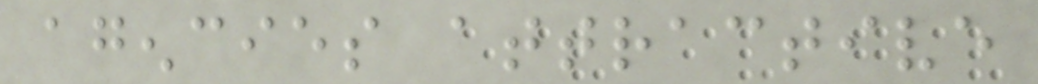agencies attractive
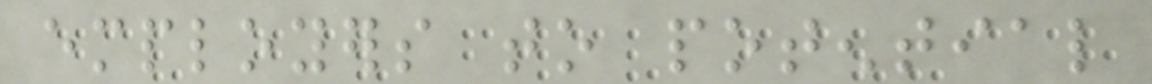employers to potential
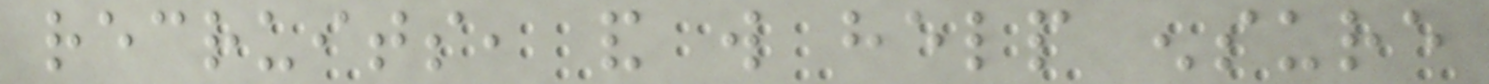recruits, and will help ensure
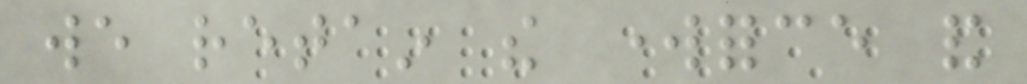we retain the workforce and
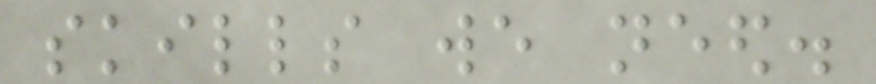skills we need.
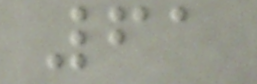61
